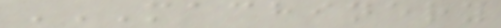MACHINERY
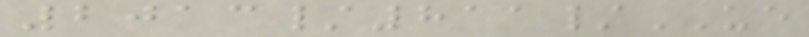2013/811/UE
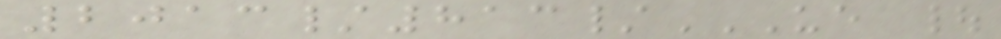2013/813/UE |
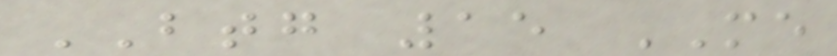BTG 15 ME
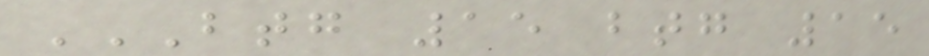BTG 15 BTG 15
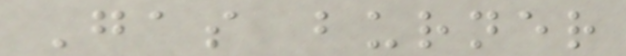Gas burner
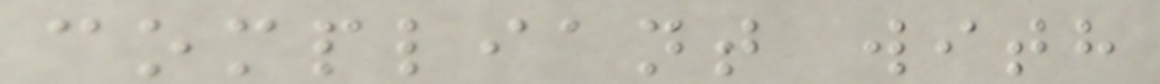compliant with
